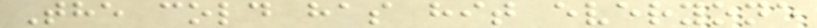The cold has hit everyone
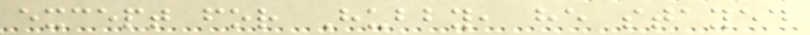except for Hubby, he stayed
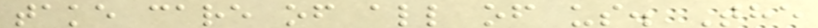take care of all of us. The
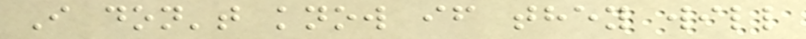I don't know if they will
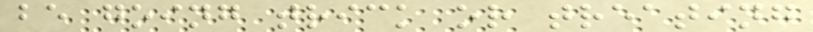be going trick or treating
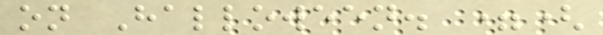on Halloween. =(
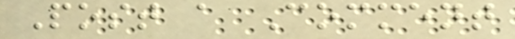Post a Comment
